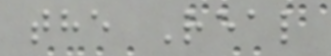the Real
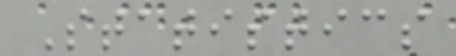Statistics
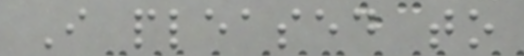I pleased to
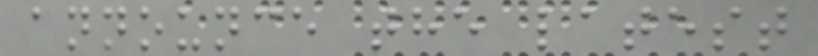announce the latest
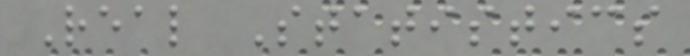Real Statistics
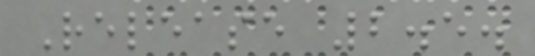Release 2.5.
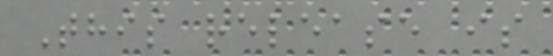This release is
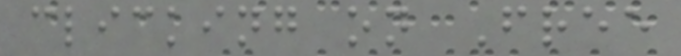clicking on Free
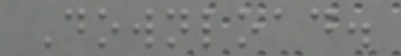Download.
